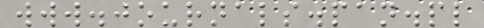www.journals.pan.pl
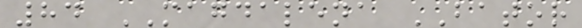84 MAGDALENA BATOR
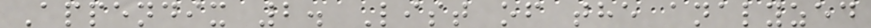Appendix 2. List of the analyzed
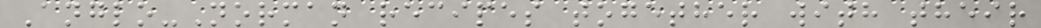Anglo-Norman recipes together with their
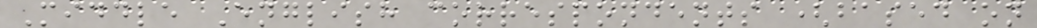Middle English correspondents (based on
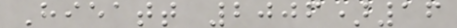Hieatt 2006)16
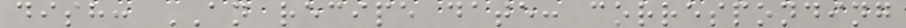dish: AN recipe date: corresponding
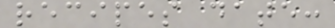recipes date:
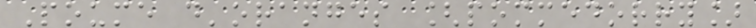Poume d'oranges [pommedorry]
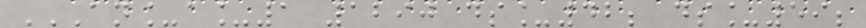AN_A_1 1290 DS_42; DS_59;
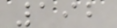192
